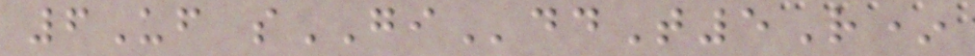6Uf sGIddT5R*
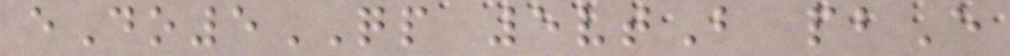eDo5QP 5vtB pbE
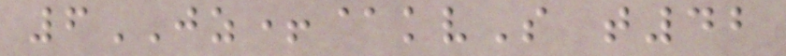6JZ+@kvS t42
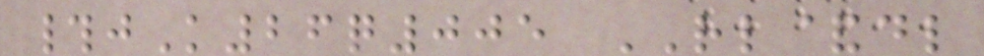#jK26q005 RL&dl
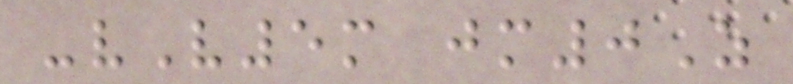-vV5m jm0Z
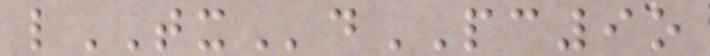lTXdPC9o
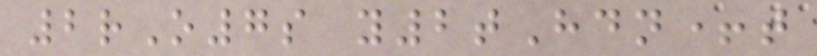2rO7s y2tHdn+t
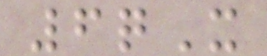6qX
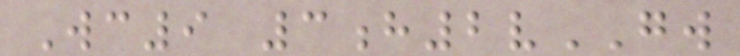Wc9 3h2vGW
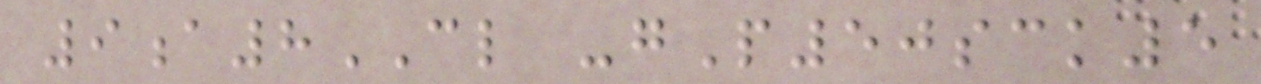9a8CL -gP50sck5
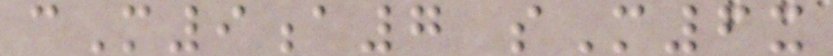cM9a7 sM6x
